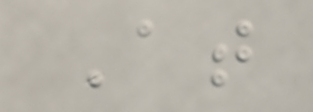At
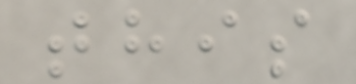this
